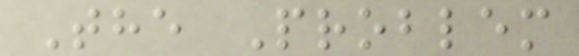The Problem
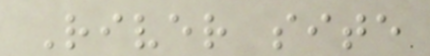River site
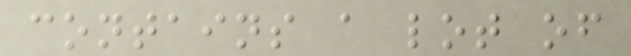contains a lot of
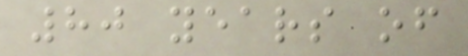80 years of
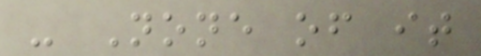- None of it
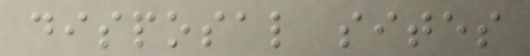disposal sites
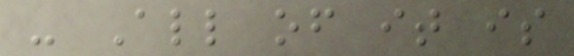- All of it is
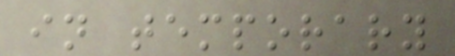in temporary
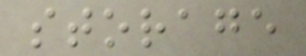storage
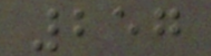257
